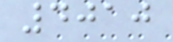4010
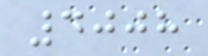4008
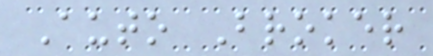Auto Broker
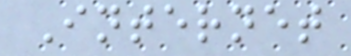Internet
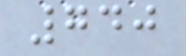740
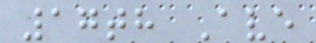17th Ave
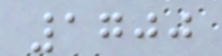1700
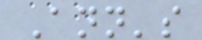Ann's
